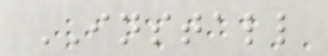INSTALL
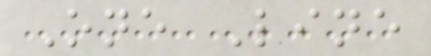One Line
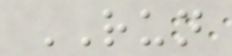RUN
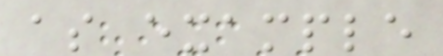as example
